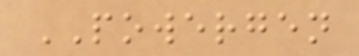POWERGEN
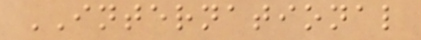INTERNATIONAL
